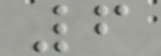6
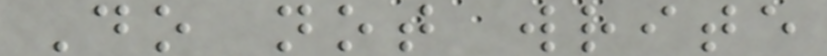Do not write
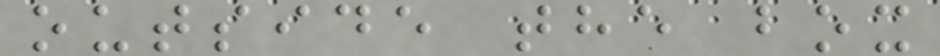outside the box
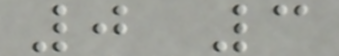0 3
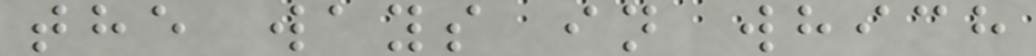the ways in which
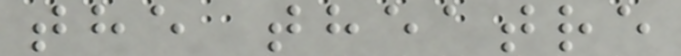the theatre
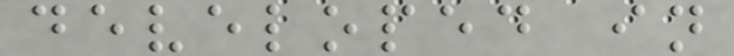developed in
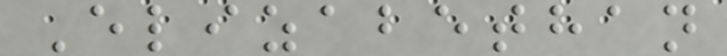Elizabethan
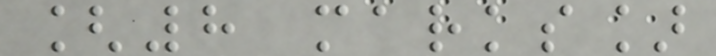[8 marks]
